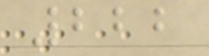222
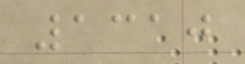1310
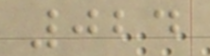024
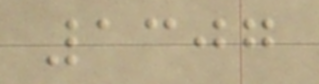1307
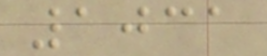1031
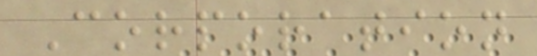Corporation
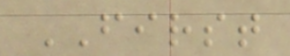FIRST
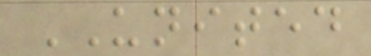UNITED
